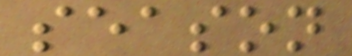season
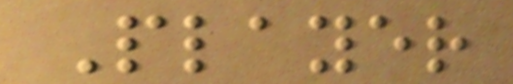Player
